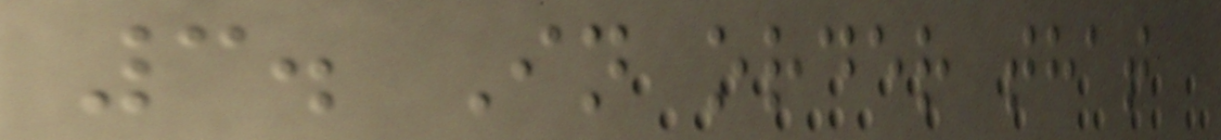3. In order that
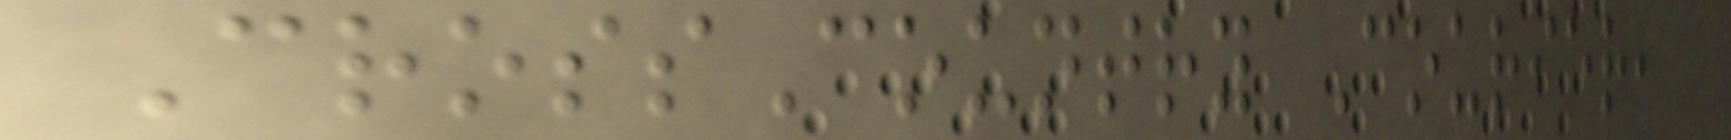CrossCountry Courier,
